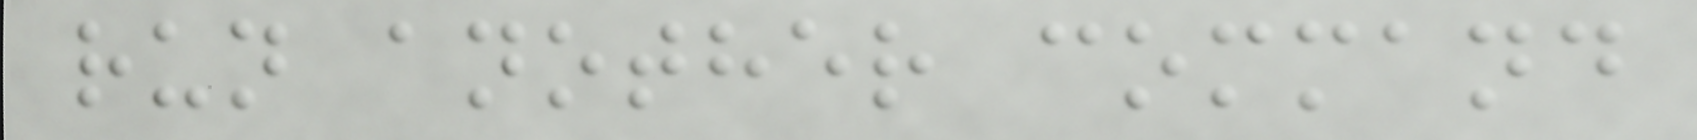run another command
